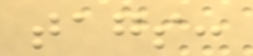tags:
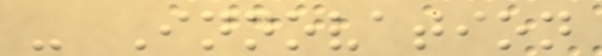- Innovation
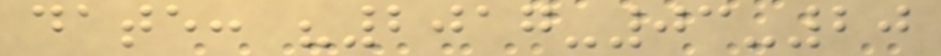date: "2017-03-20
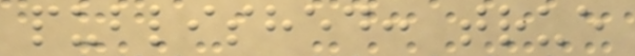published: true
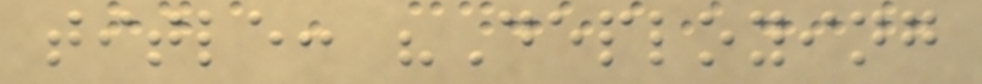title: "Deploying
